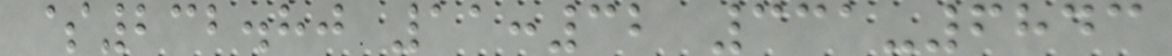$232.80 11:32 331-6843
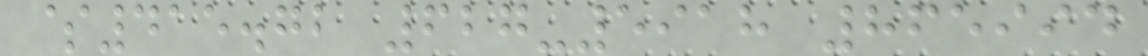$415.72 627-5918 865994
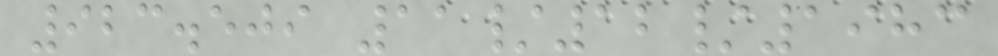923.509 11/12/1983
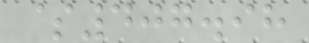$407.98
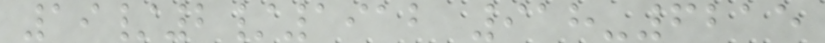19/2/1912 918-6215
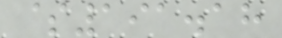$191.18
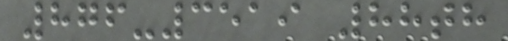876-3519 88th
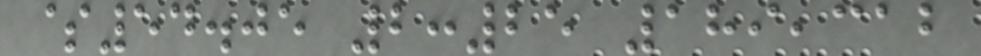$54.05 2:25 189,312
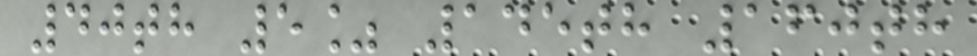40th 5% 145th 160th
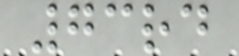73rd
